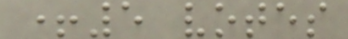+5 votes
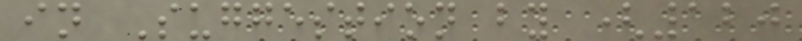in Suggestion by (120
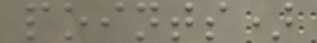points)
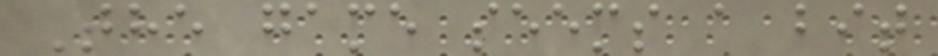The game seems a bit
